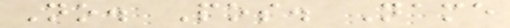No. Pos. Name
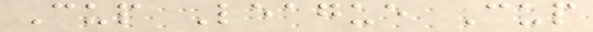Cup League Cup
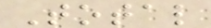Total
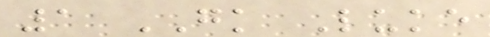1 GK Luke
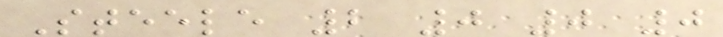Steele 2 0 0 0
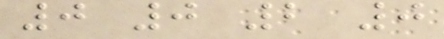0 0 2 0
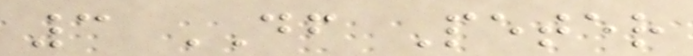3 DF Peter
